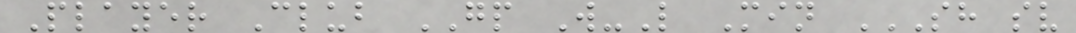Player Club GP W-L Min SH SV
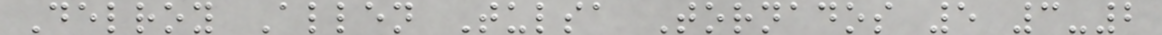Delroy Allen Tulsa Tornados 5 3-2
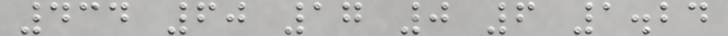434 60 17 0 6 1.24
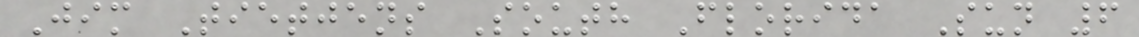Jim Tietjens South Florida Sun 6
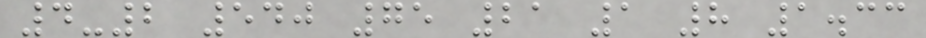4-2 540 75 21 1 8 1.33
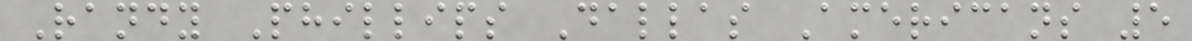Randy Phillips Dallas Americans 5
